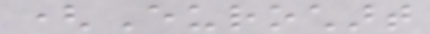(Eurochart
